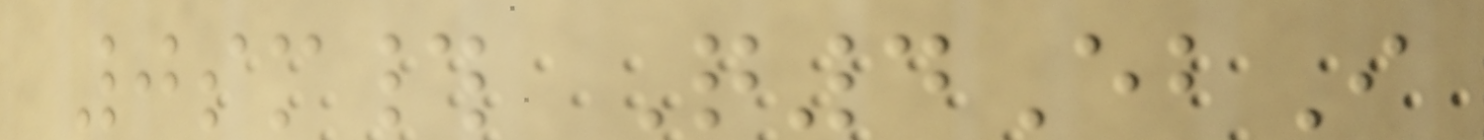0sm# Q4EbI
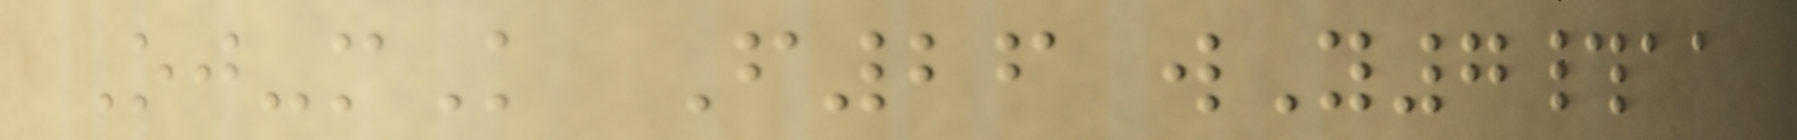Oj-mK F26 wY7#aa
